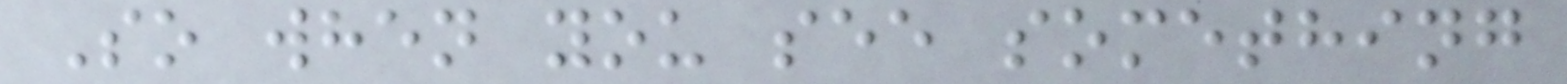So when you see something
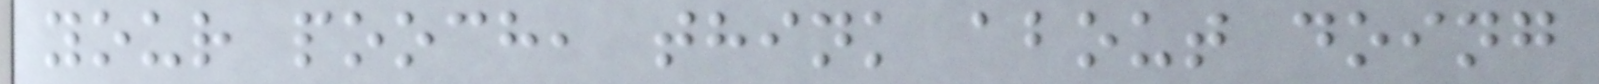your pooch, think about doing
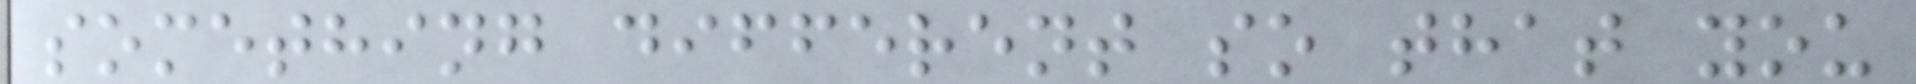something different so that you
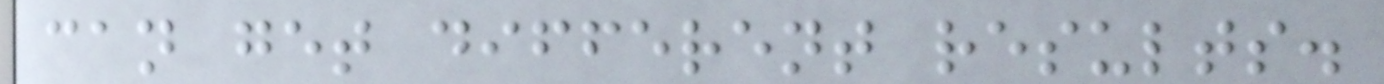can get different results.
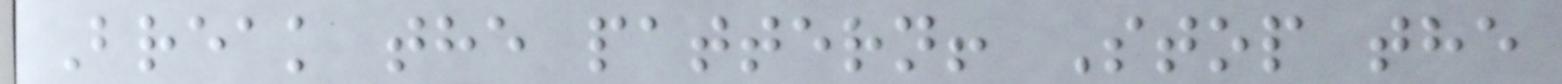Break the pattern! Stop the
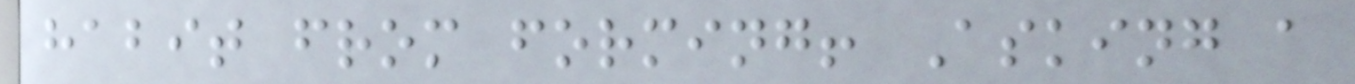habit from forming! Asking a
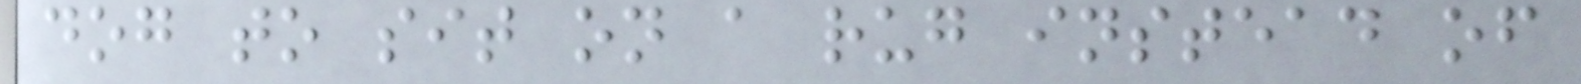dog to sit on a rug instead of
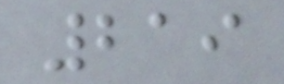219
